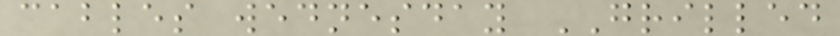cables wednesday GRILLED
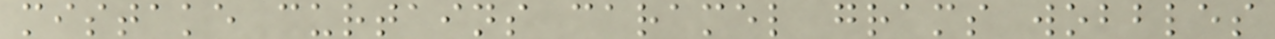mistake curtains caramel grams wobbles
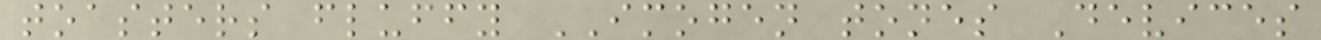toasters fluffy IMOGEN tones Devices
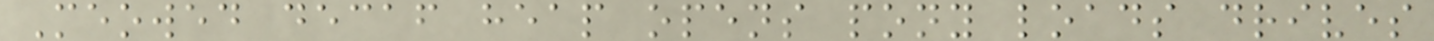Meowed decaf heap opens pony loads drives
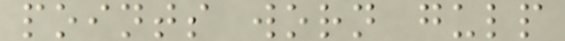points worn gulp
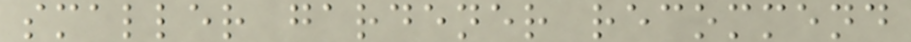smaller gardener recommend
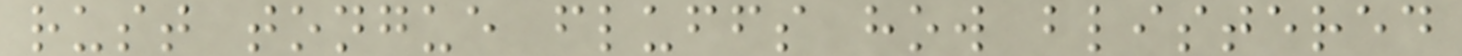rust tongue fluffs how blistered
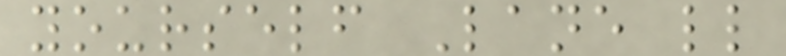yourself Lane ll
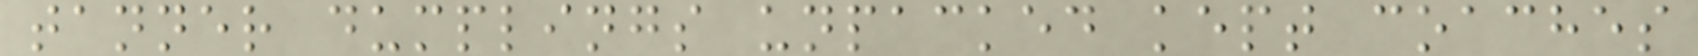tanner dumplings unpacked kept coaches
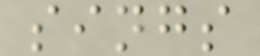sings
